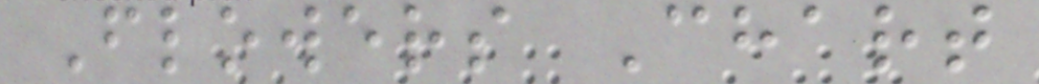Flowers Chart
